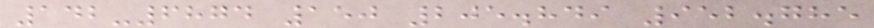142-6874 150 205.849 952.785
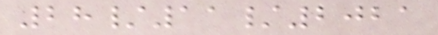28/11/2021
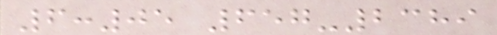6:05 657-2389
